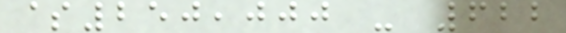$250,000 - 622
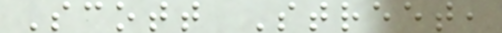Scott Street,
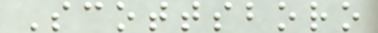Scottsboro
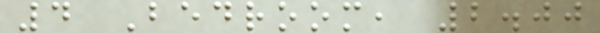4 Bedroom, 2.00
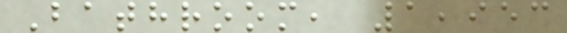Bathroom, 1,953
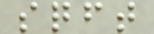sqft
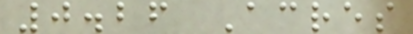0.26 Acres
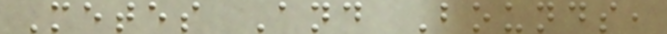Metes And Bounds,
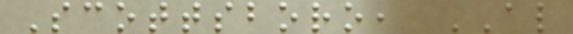Scottsboro, AL
